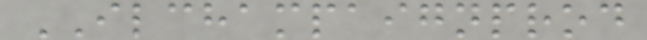ILCHAMPAIGNPROD
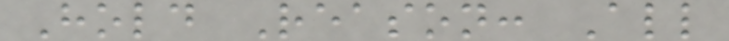Hold Reason: All
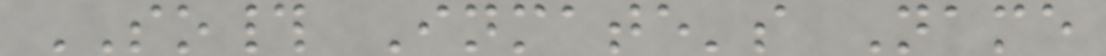SO# Inmate's Name
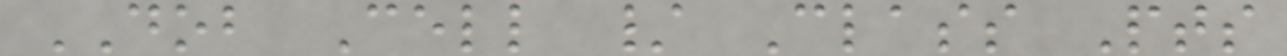DOB Cell / Class Pts
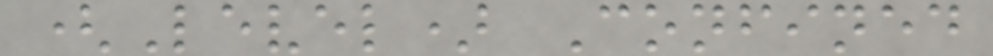(Level) Confined
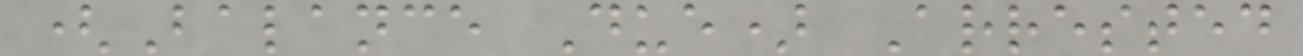(Balance Due) Arrested
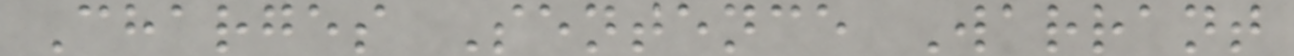Charges Sentence Warrant
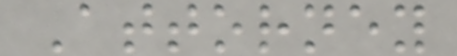Attorney
